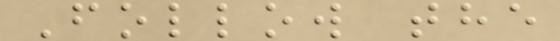Follow the
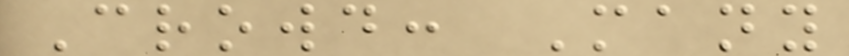Crowd: Many
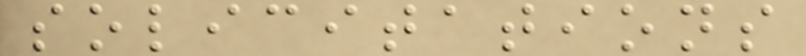solicitations
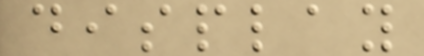display
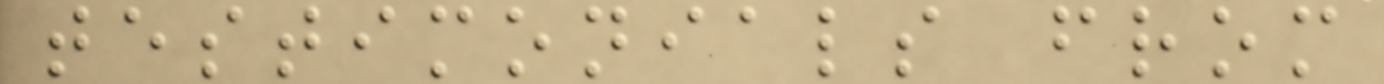testimonials from
